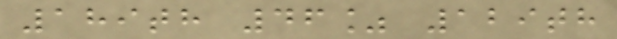189th 46% 129th
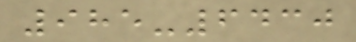985-6430
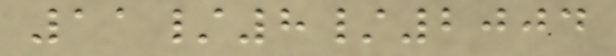11/8/2004
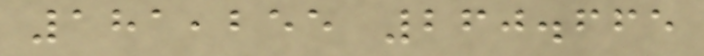181,255 260.665
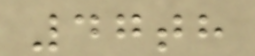47th
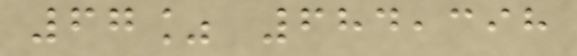67% 684,398
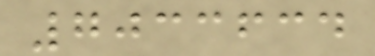7033634
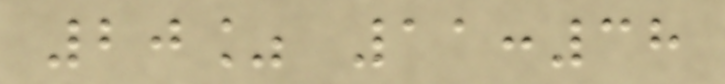20% 11:38
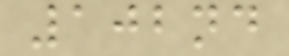102nd
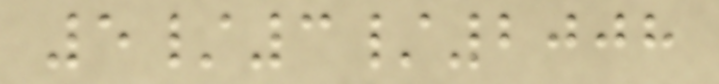5/3/2008
